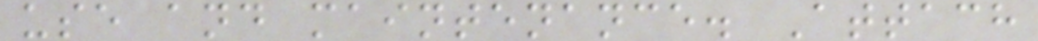use and maintenance. Attach
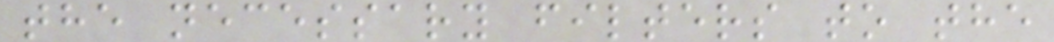the necessary filters to the
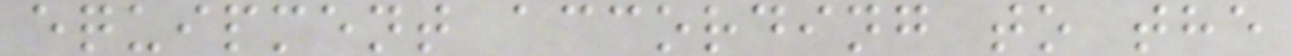equipment according to the
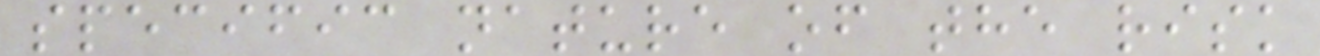specific nature of the risk
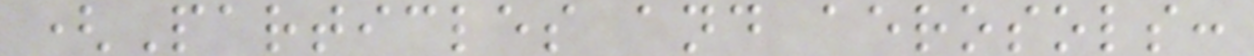(Particles and aerosols:
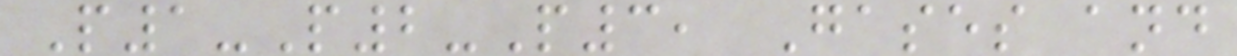P1-P2-P3, Gases and
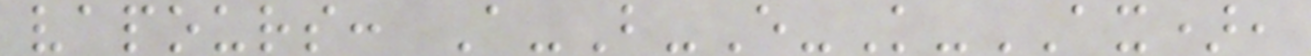vapours: A-B-E-K-AX),
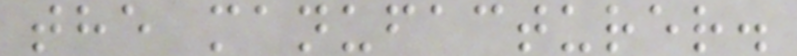the manufacturer.
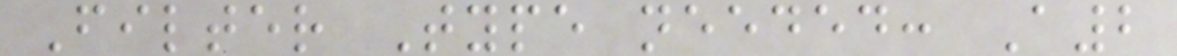Filter Type needed: A2
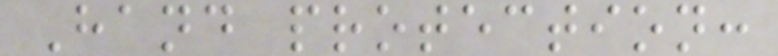Hand protection:
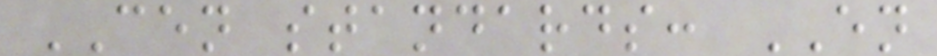CEN standards: EN
